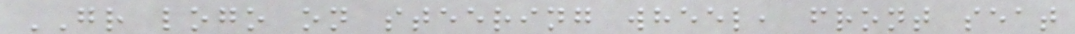GR logo on steering wheel, front seat
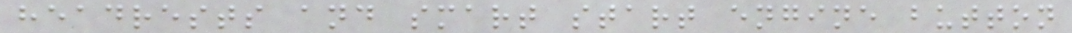headrests and smart start engine button
